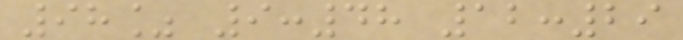98% 9:48 12:29
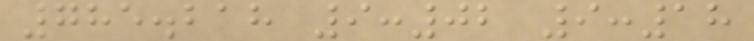785.218 9:02 9:18
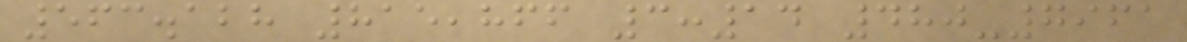563.128 815,866 3:14 480-7961
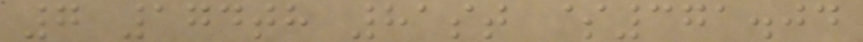7 174th 81st $371.04
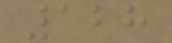128
